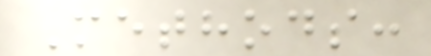Methods:
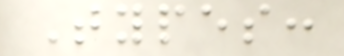Types:
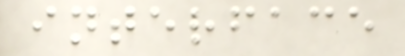interface
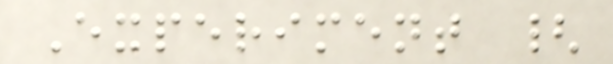Experiment {
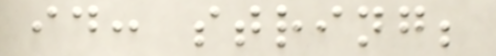id: string;
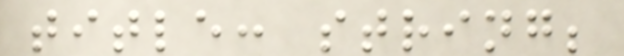title: string;
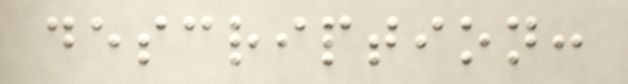description:
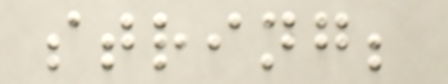string;
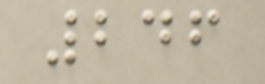246
